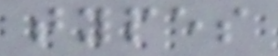types
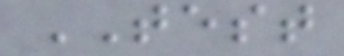TEST
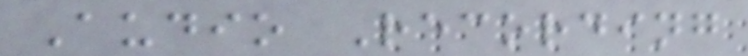Audio Recording
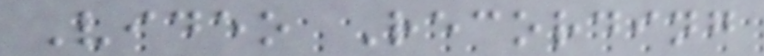Video Recording
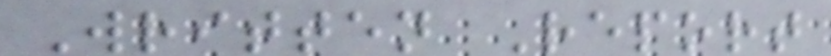Written Report
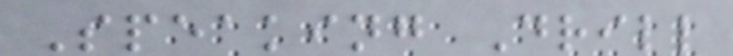Speaking Drill
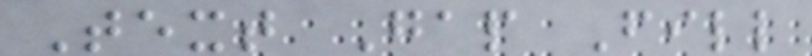Text Gap Fill
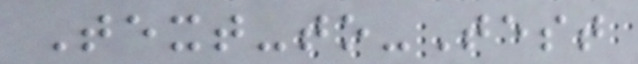Text-to-Test
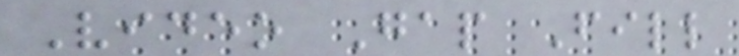Video Gap Fill
